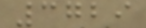3729
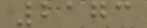2173
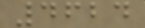4624
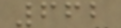662
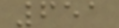651
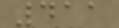411
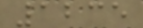1235
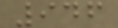946
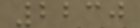2230
